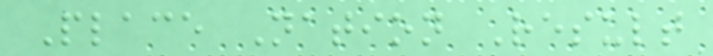Place Nation Result
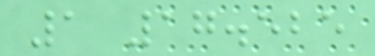1 17.525
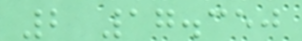2 17.350
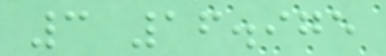3 16.975
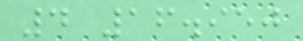4 16.950
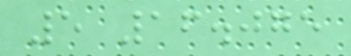5 16.075
